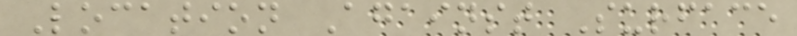Location Against Surface
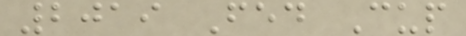2019 Fed Cup
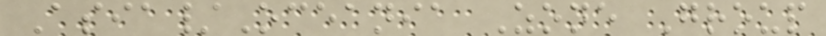Asia/Oceania Zone Group
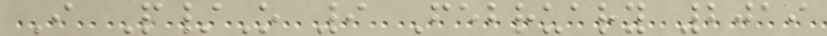I P/O 9 February 2019
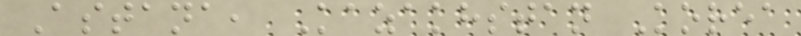Astana, Kazakhstan Korea
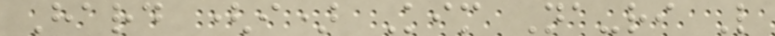Hard (i) Kim Na-ri L
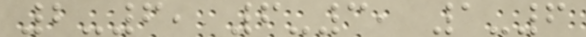2-6, 6-3, 1-6
